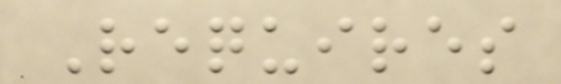Requires
